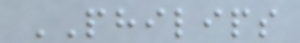PHILIPS
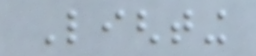Lighting
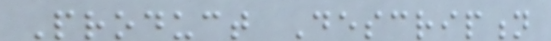Product Description
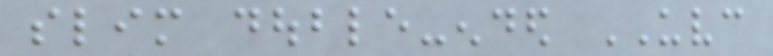slim double-ended UVC
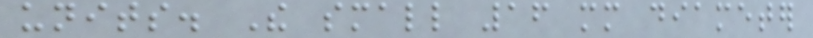units. The small 16 mm diameter
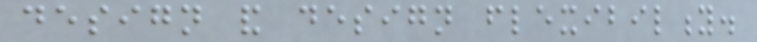design and design flexibility.
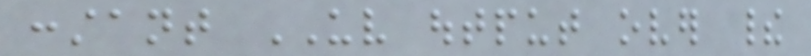constant UV output over their
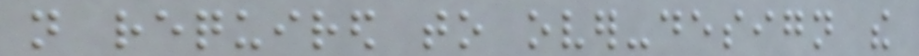not required to over-design the
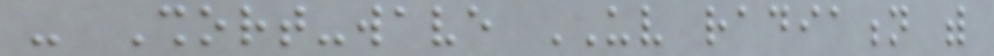- Short-wave UV radiation with
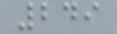249
